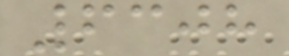6308
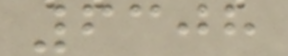6308
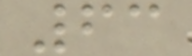63
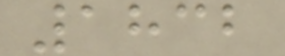1832
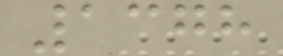1378
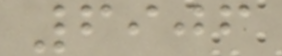6906
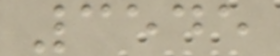3545
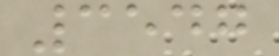3547
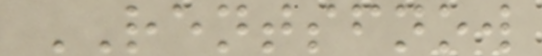RENTSFNOW
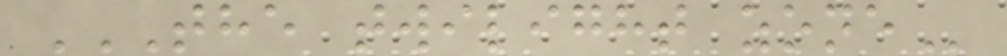THE TWILIGHT ZONE
